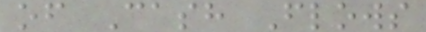of Cash Flows
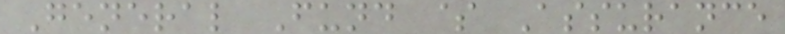General Fund $ Assurance
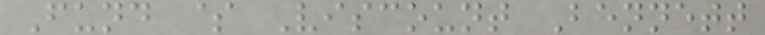Fund $ Viscount Bennett
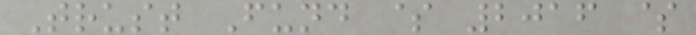Trust Fund $ 2016 $
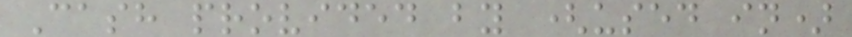Cash provided by (used in)
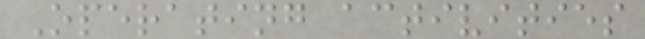Operating activities
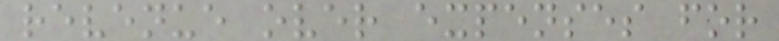revenue over expenses for
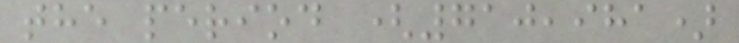the period (710,981)
